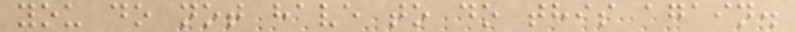you do not have to do this again.
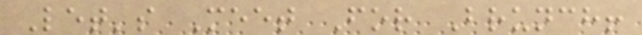Let's Meet For Brunch!
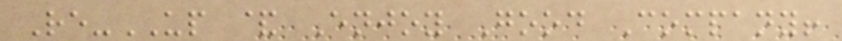Re-UP & Enjoy Good Company!
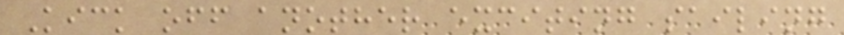Kick off another exciting sailing
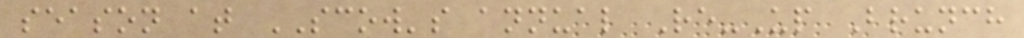season at SCOW's annual Re-Up Brunch
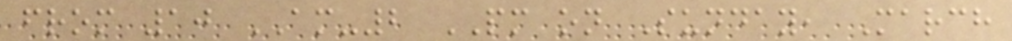from 10 AM-2 PM on Sunday, March
